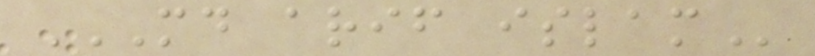MD ARIF ISLAM
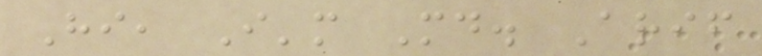Hi, I'm Md. Arif
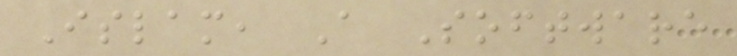Islam, A Software
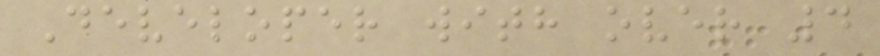Developer with over 4
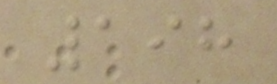198
